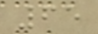65
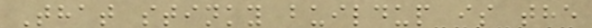That stinky buildup is the
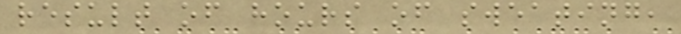result of hours of sweating,
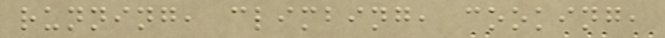running, climbing, cooking,
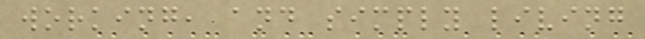working, and simply living
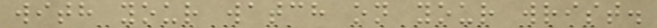with your watch on your wrist.
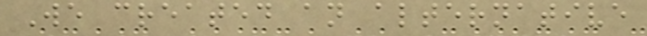We created an alternative
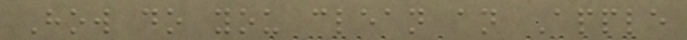How do you clean an Apple
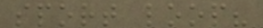sport loop?
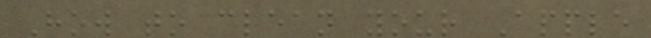How to clean your Apple
